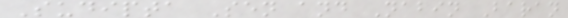Sudipta Sen and Nabin Baran
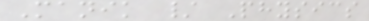Manik / Physics
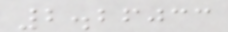2.26033
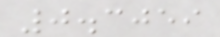0.3059
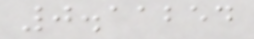0.11254
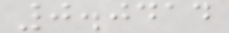0.0414
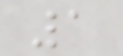1
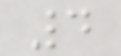4
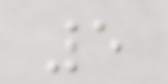5
